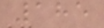185
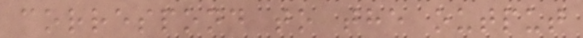correspond to the output
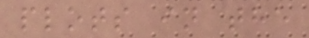plots in the
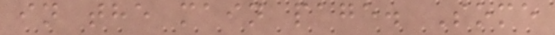in the main page. Some
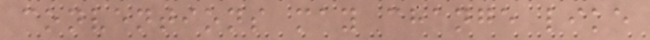conventions may change like
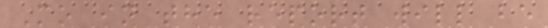Mo in the report will be
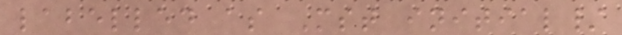labelled as Mst initial/
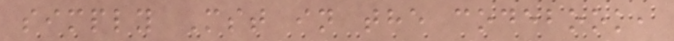simply Mst in the codebook,
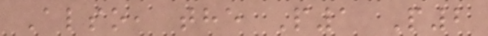Also, the P1 P2
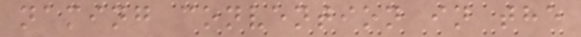naming convention in the
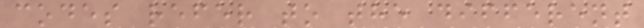codes refer to the different
